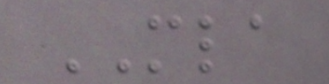MLA
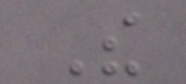The
